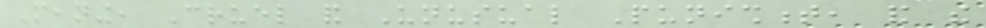Meaning, Cruel and Unusual Punishment, and the
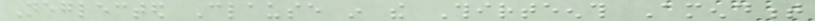Neglected Clause in the Thirteenth Amendment
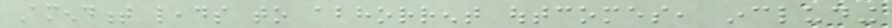Amendment leads to abhorrent outcomes, including
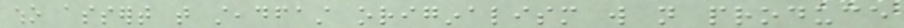who assert that steadfast originalism will not produce
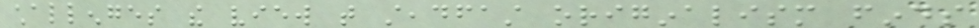challenges the view that steadfast originalism finds
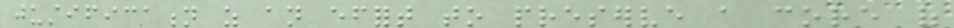justification as an effort to preserve a core of
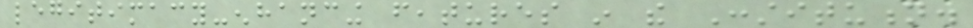legitimacy-enhancing features in the Constitution.
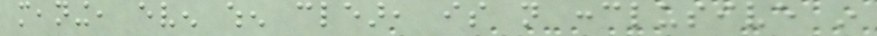meaning, even when clear, is not conclusive in
